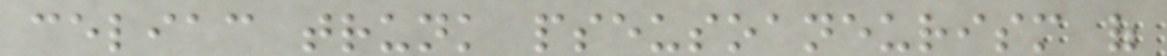celiac trunk pseusoaneurism of
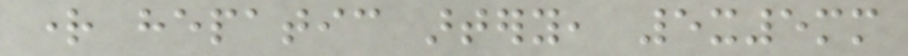right hepatic artery, 5x5mm
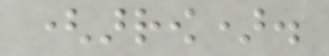(arrow).
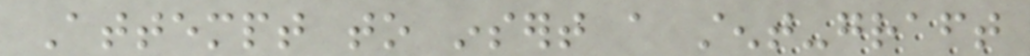Attempt to insert a stent-graft
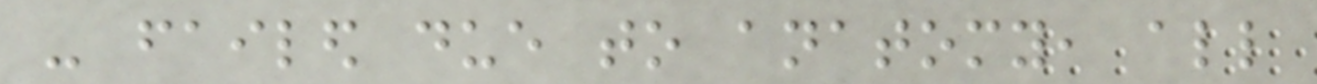- failed due to anatomy, all
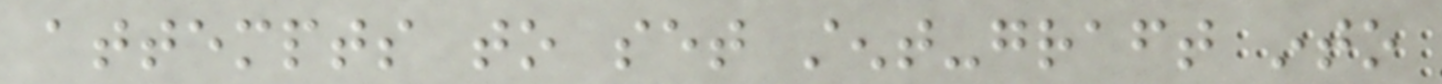attempts to set stent-graft into
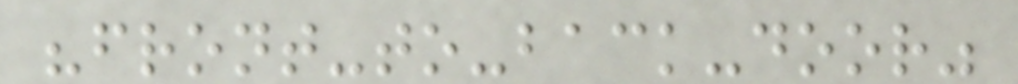"front-to-back-door"
